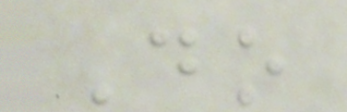Do
